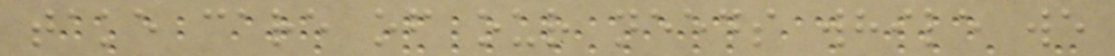take care of our needs while we
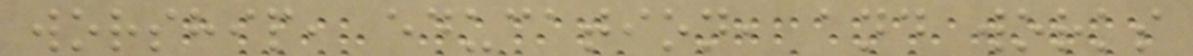worship, education, and works
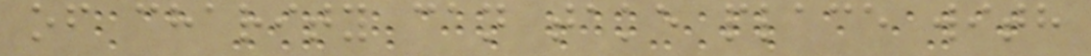of charity can take place with
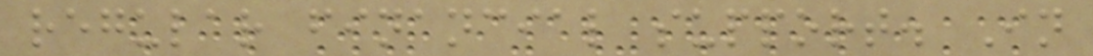regular financial support. In
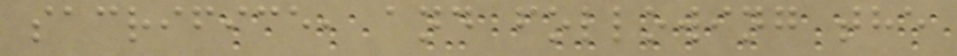sacrifice, and following the
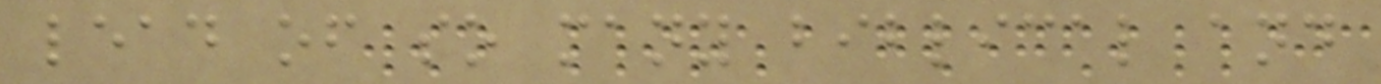lead of so many biblical and
